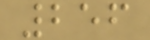256
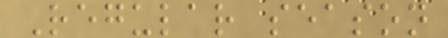Regular season
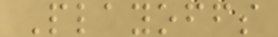Playoffs
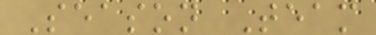Season Team
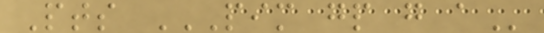Pts PIM GP G A
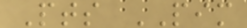Pts PIM
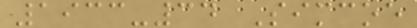1933-34 Simcoe
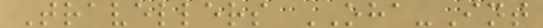Travellers OHA-Int
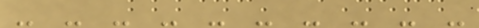- - - - - - - - - -
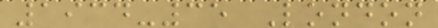1934-35 London
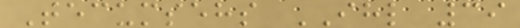Tecumsehs IHL 39
